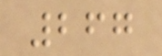267
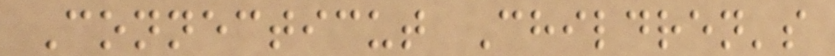Connecticut Children's
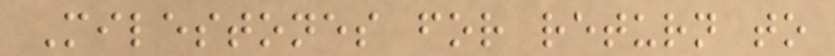Milestones for return to
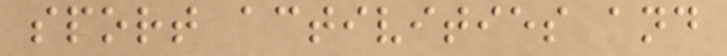sport activities and
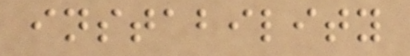instability
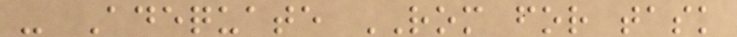- Adequate ROM for task
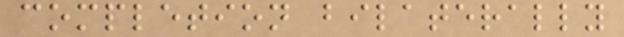completion bilaterally
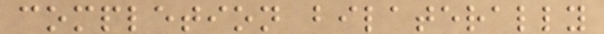completion bilaterally
